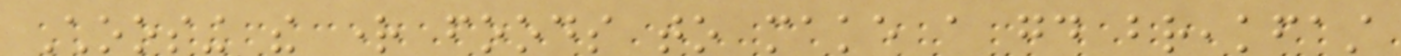Choosing the right foods to make a good breakfast
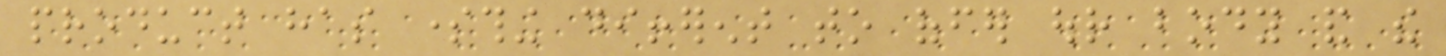product has something different to offer our body and the
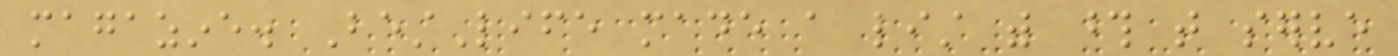magazine. BestLife made a list with those that serve
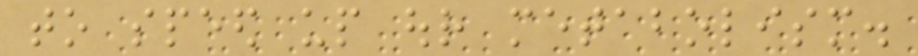to speed up our metabolism.
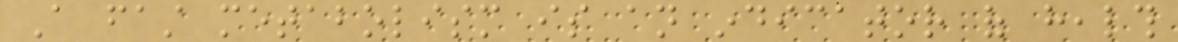A fast metabolism is an indicator of health
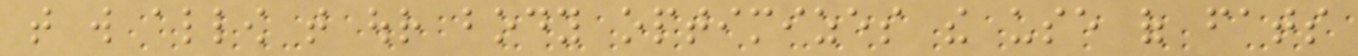that will allow that our body optimizes the use of fats
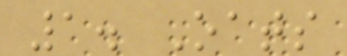1. Oats
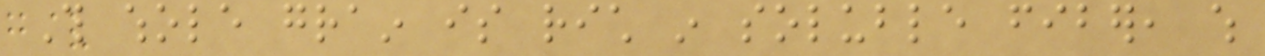This whole grain is rich in soluble fiber, which
